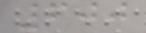600
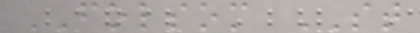FOLSOM ST
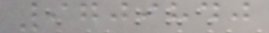9709840
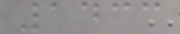1433
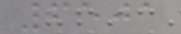6501
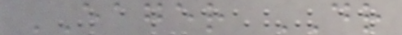EAGER DR
